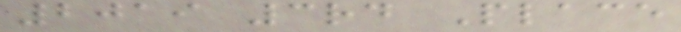2019 3rd Place
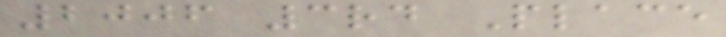2006 3rd Place
